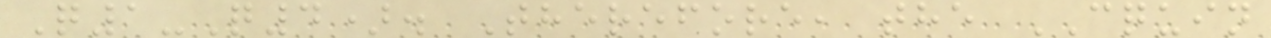Q1-Q4). Therefore, the CQUIN
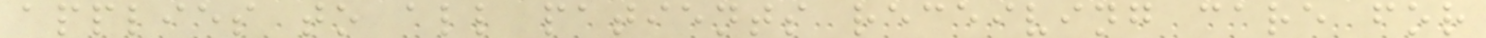applies to all patients receiving care for
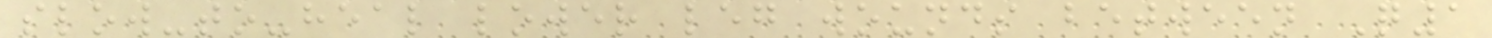slow-to-heal lower leg wounds between Q1
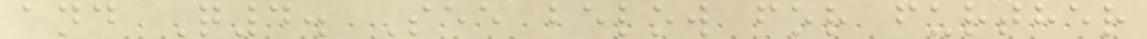and Q4. See below for further
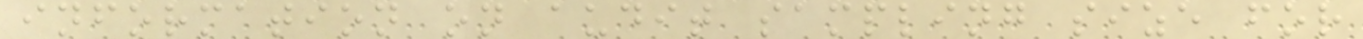information on audit sampling size for
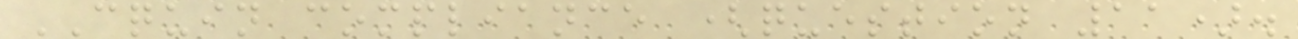CQUIN compliance (question 11).
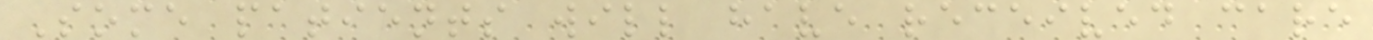Some patients will have received care
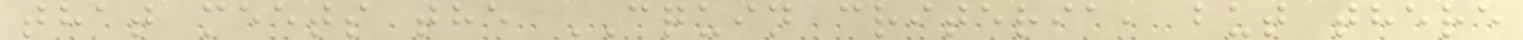that meets the CQUIN criteria, but there
